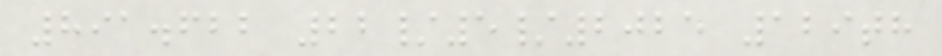891.622 22/5/2025 129th
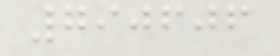790606
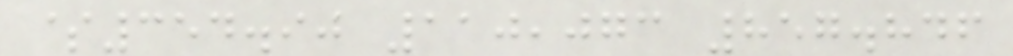$354.90 110,073 857.846
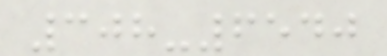308-6540
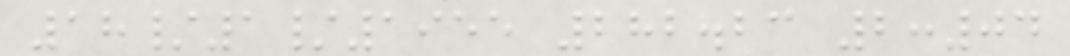18/1/1955 282.23 2:04
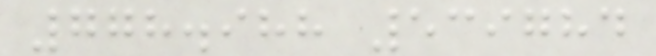778.988 539784
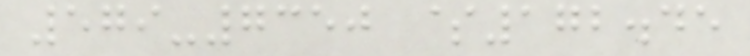579-7350 $172.45
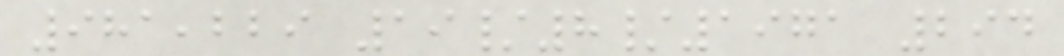981,229 19/8/1971 294
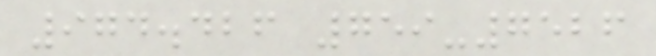974.426 759-7526
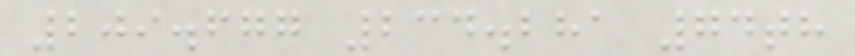209.677 234.281 74th
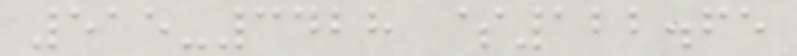515-3428 $122.65
